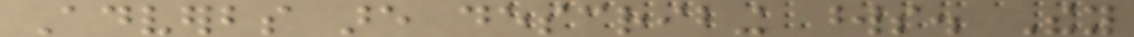Adverbs are describing words. They
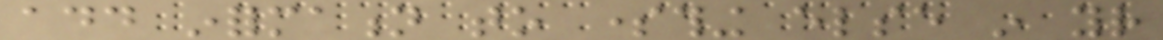add information to something else in your
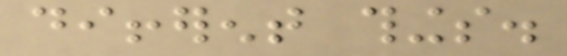different things.
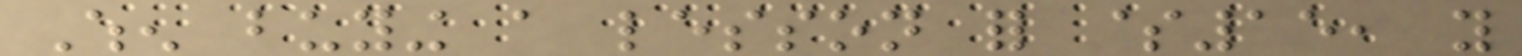When buying a lesson for $15, you
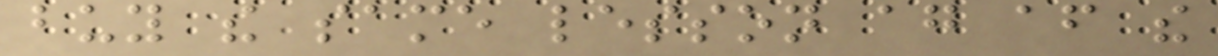buy the same lesson again after the
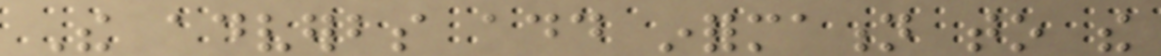The adverbs add information to the
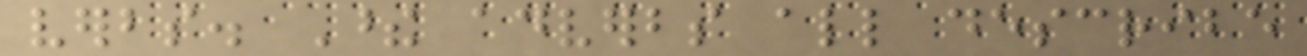verbs. These adverbs all describe
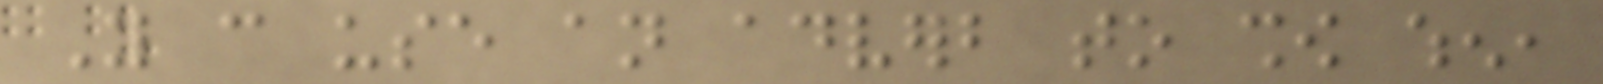You can use an adverb to show when,
